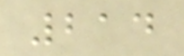214
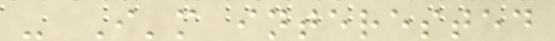- I'm interested
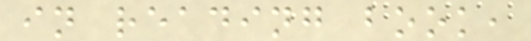in reading book,
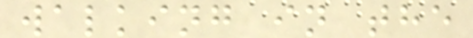walking in the
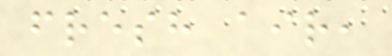fresh air,
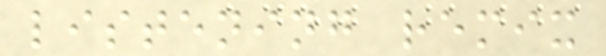listening remix
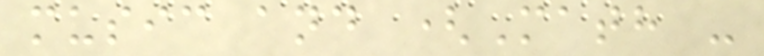music and (Math -
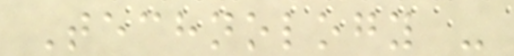Technology -
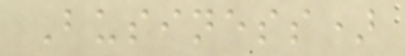Business)
